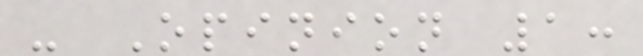- Opinion 1:
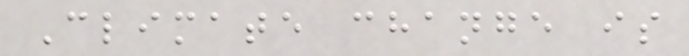Climate change is
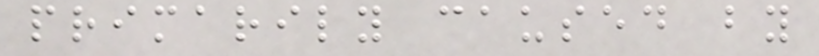primarily caused by
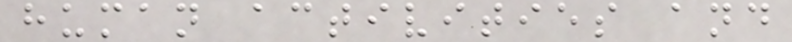human activities and
